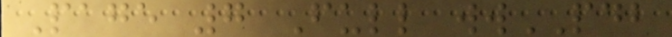Page 7 Full wwPDB
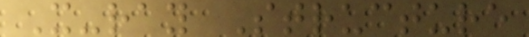X-ray Structure
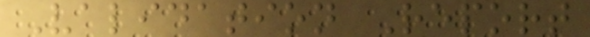Validation Report
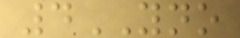4YNO
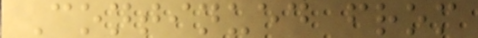Continued from
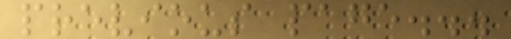previous page...
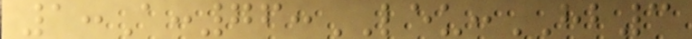1:A:76:LEU:HB3
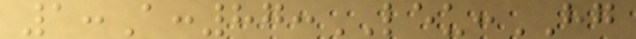1:A:87:LEU:HG
